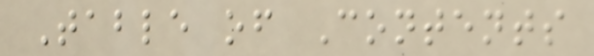Table of Contents
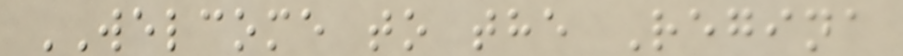WELCOME to the Regina
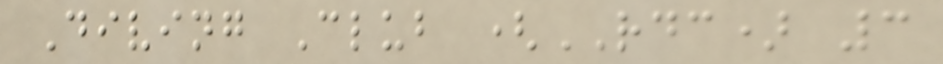Diving Club (RDC) 3
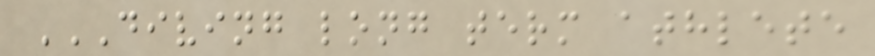DIVING LONG TERM ATHLETE
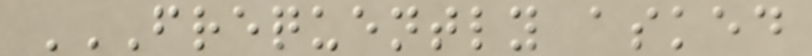FREQUENTLY ASKED
